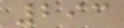293
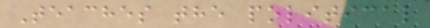Teaches the political
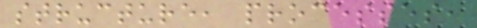structure, processes,
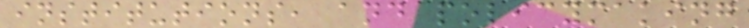institutions, and policymaking
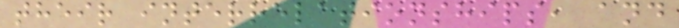their interrelationships, and
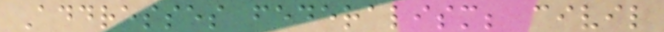Addresses federalism; civil
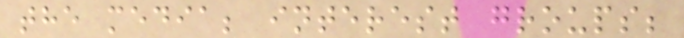the media; interest groups;
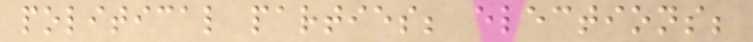political parties; elections;
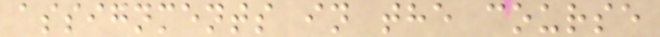assignments in the course
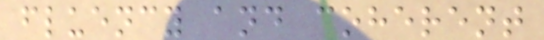fluency and coherent
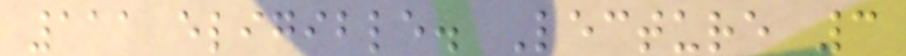111 eligible. Lecture 3
